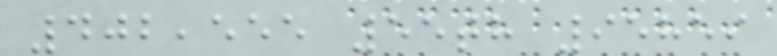402,555 55th 95859
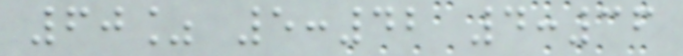60% 5:42 4:36
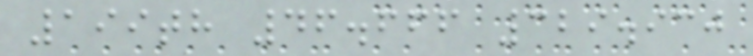199th 46.666 329.930
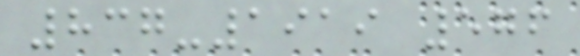837-1919 576
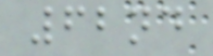62nd
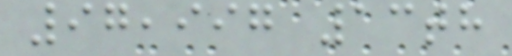97,997 13th
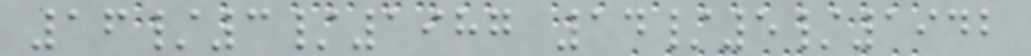16/3/1987 14/5/1942
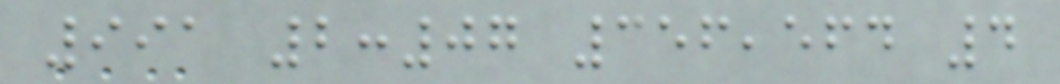991 2:07 356,564 4
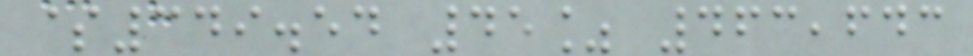$349.54 45% 463,643
